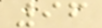96
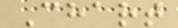Chart
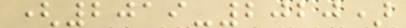(2019-2020)
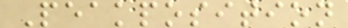Peakposition
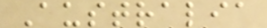Australia
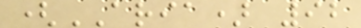(ARIA) 92
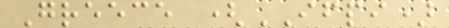Greece (IFPI)
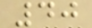40
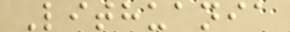Lithuania
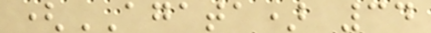(AGATA) 34
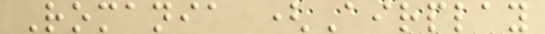Romania (Airplay
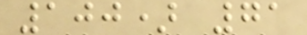100) 71
